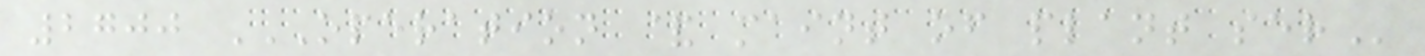2700 OPERATION & MAINT OF PLANT SER
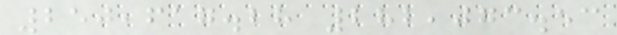250,617.28 282,073.53
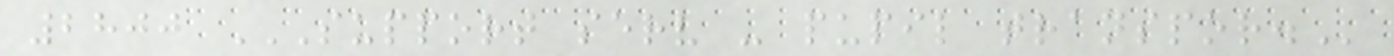2800 SUPPORT SERV - PUPIL TRANSPOR.
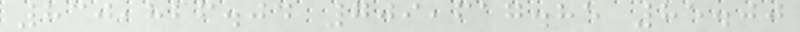830,826.04 709,617.85 85.00
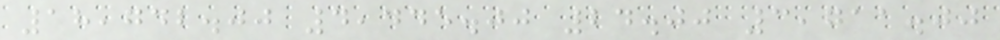18,742.00 4,445.00 24.00 3,711.00
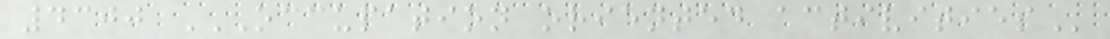4300 OCCUPATION ORIENTED ACTIVITIES
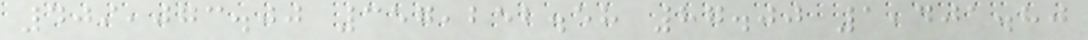409,073.00 357,252.58 87.00 1,401.80
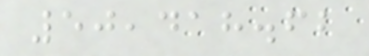50,418.62
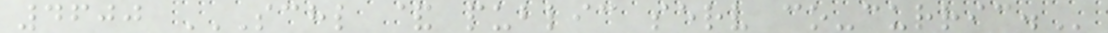4600 SCHL & PUBLIC SERV CO-CURRIC.
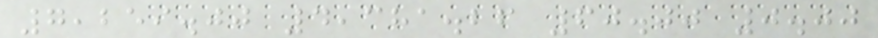7,259.00 4,381.26 60.00 0.00
